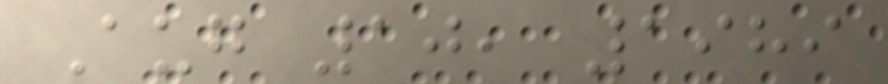Aug 10, 1989
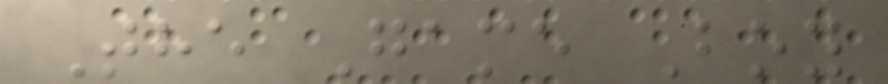The Game Boy
